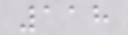118
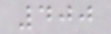400
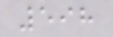598
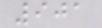901
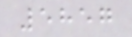5857
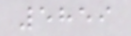5859
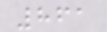861
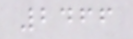2466
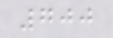700
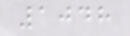1048
